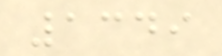1349
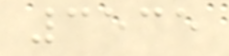3535
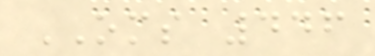OMS 446
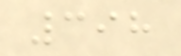398
